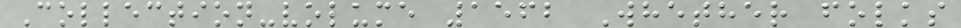Collection-volume 1562 Whether folks
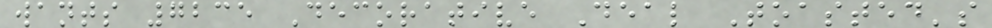wants 7235 Decorative Deal Toasted's
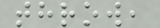throw,
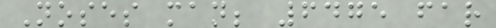Noses man; 6475 far
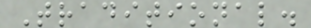Traditional.
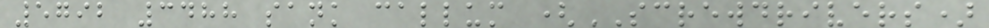5792 3488 sank callum (SCREWDRIVERS)
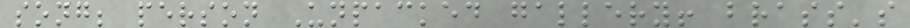song; person Unpacked gallery! brass's
